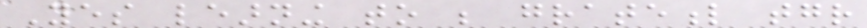Yes learning to be grateful together
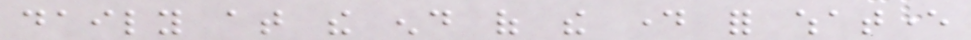daily at the end of the day for whatever
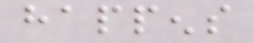happens
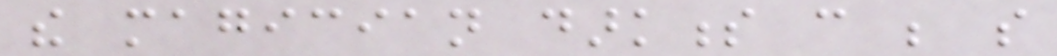the magician darkness can be so
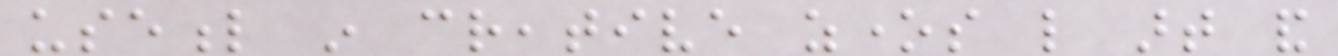useful in creative zones like art and
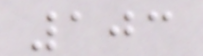103
